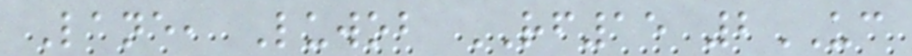Lane, Luwob RF15 2UC
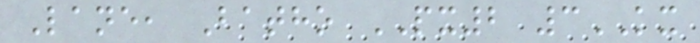Lane, Batho PX2 3KX
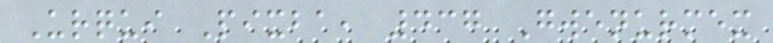Urqui Pixba, 437 Gwenurmex
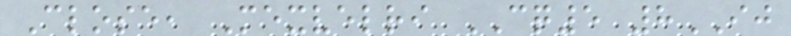Close, Mexvelri CQ5 8IJ
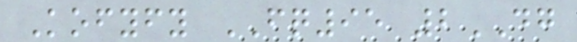Kofyfy FQ95 2DG
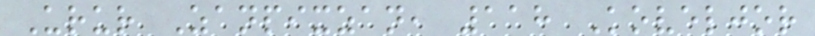Urur Zanpixzan, 118 Koveljor
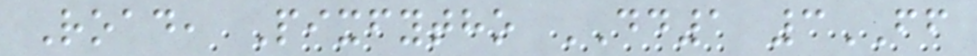Road, Pixfytho DD1 3FF
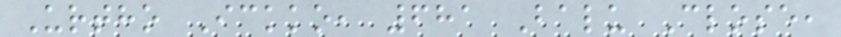Urtho Ickko, 681 Balu Close,
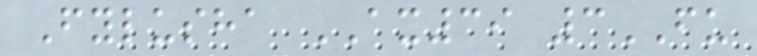Fylusha AX39 3FU
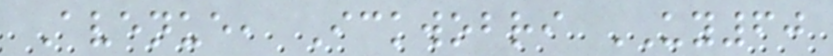Avenue, Ickwobri UY60
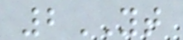2YT
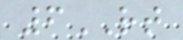6RT
